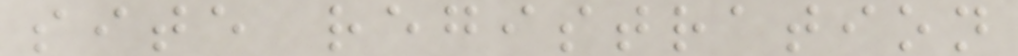site registration
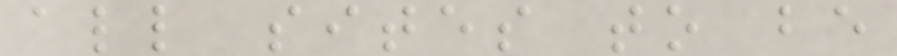all sites to be
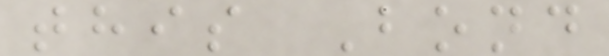this Bond
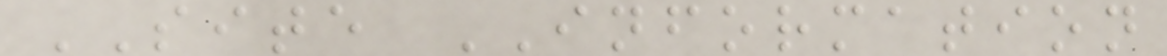SITE INFORMATION
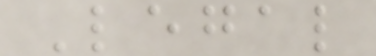Legal
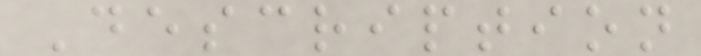Description
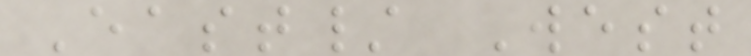East/ West
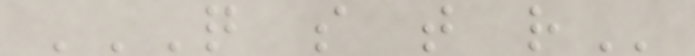Q S T R
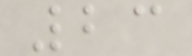23
